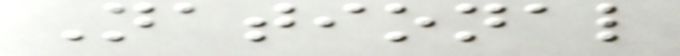National
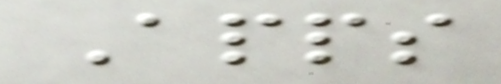Apps
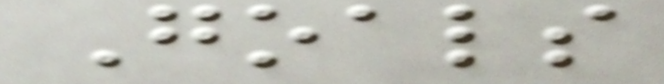Goals
